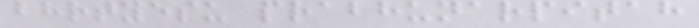bhrtyesu prabhunarpitah
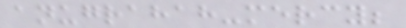anugrahah-mercy;
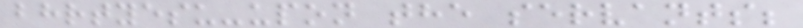bhrtyesu-upon the servants;
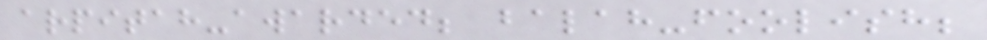arpitah-awarded; balah-foolish;
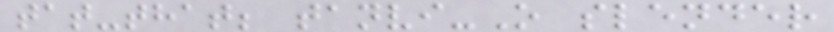tat-that; tanvi-O slender
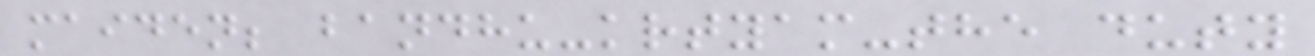maiden; bandhu-krtyam-the duty
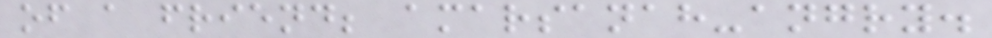of a friend; amarsanah-angry.
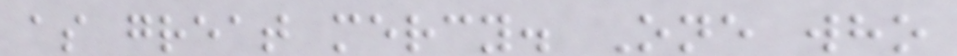as great mercy. One who
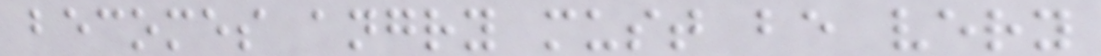becomes angry must be very
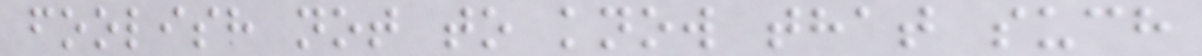foolish not to know that such
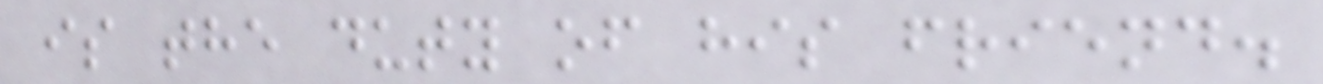is the duty of his friend.
